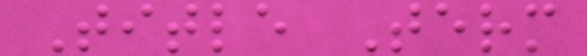Title Term
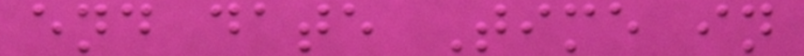end date Time in
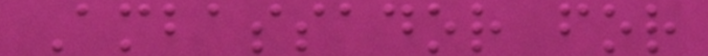Ambassador for
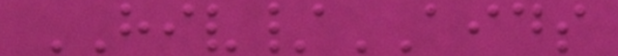HIV/AIDS
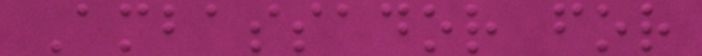Ambassador for
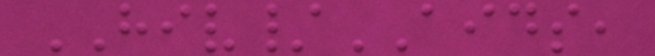HIV/AIDS,
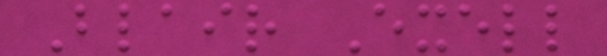Blair Exell
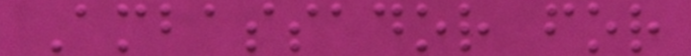Ambassador for
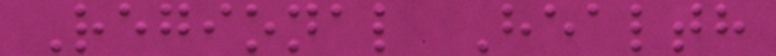Regional Health
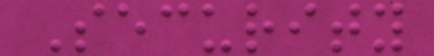Security
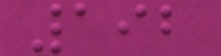192
